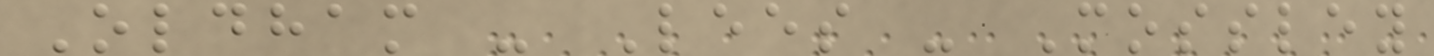Oldham - Lees - Mossley
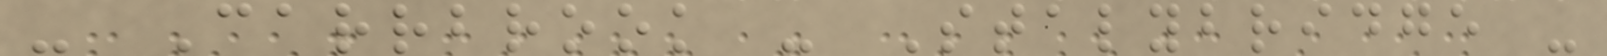- Carrbrook - Stalybridge -
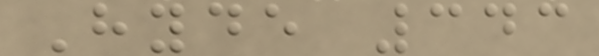Hyde 343
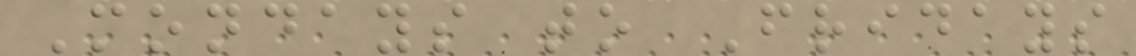Mondays to Fridays
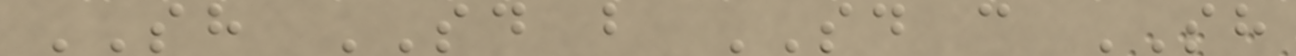SH SD b SD c SH
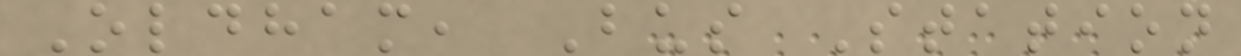Oldham, Bus Station
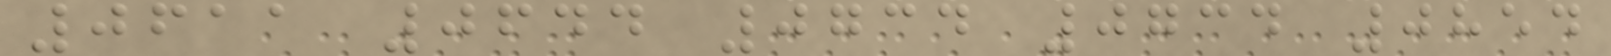0611 0644 0734 0734 0854
